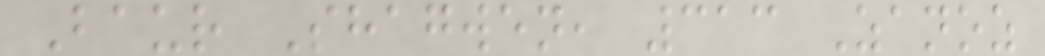Baur Shagwen, 313 Zanoz
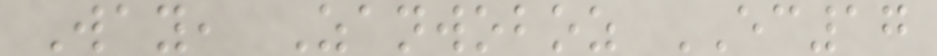Way, Zanwoboz EC17
